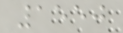1550
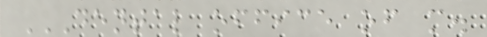DENTAL OFFICE OF M.
